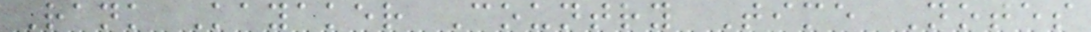Rank Kayaker Country Time Notes
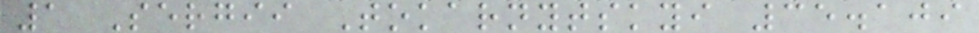1 Sergii Tokarnytskyi 35.109
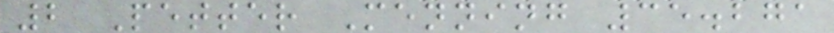2 Petter Menning 35.271
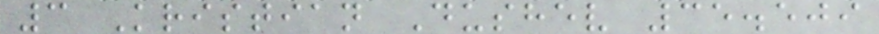3 Kristian Dushev 35.509
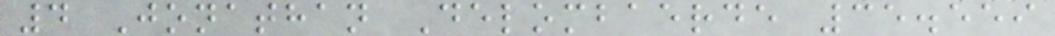4 Jonathan Delombaerde 35.559
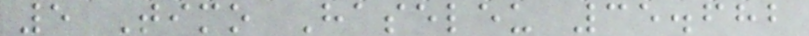5 Timo Haseleu 35.682
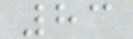83
